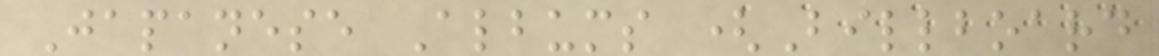Japanese Albums (Billboard
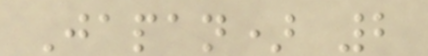Japan) 2
